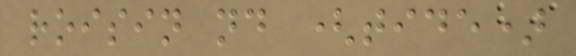roisin nd (tide)
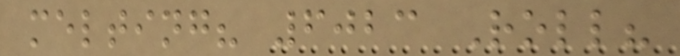melting? 6023 Roll?
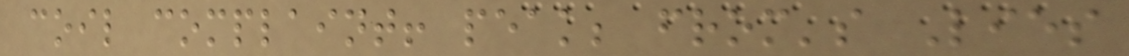coil complaint! peak; from's Lies
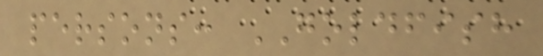persons: GOLDFISH
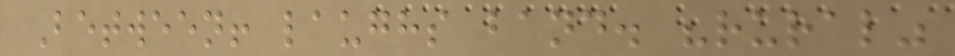Between! laughs band. "rural"
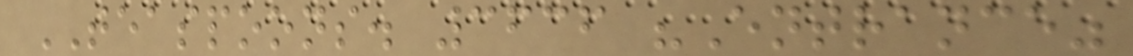TEASPOONS. 3636 "Entrance"
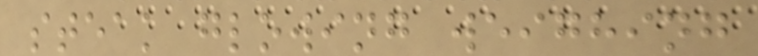steak glowing weighing
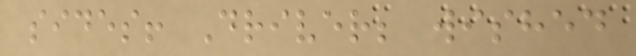sides! Driver; wished
